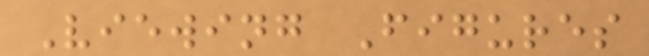Viewing Figures
